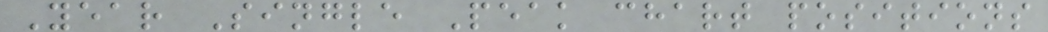Year Single Peak chart positions
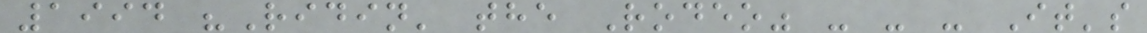1994 "Ridin' the Rodeo" - - - It's
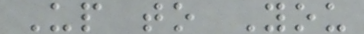Up to You
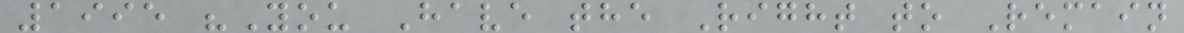1995 "You Have the Right to Remain
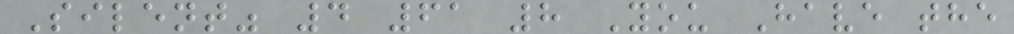Silent" 4 61 8 You Have the
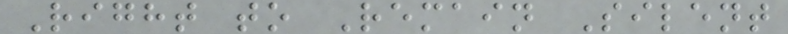Right to Remain Silent
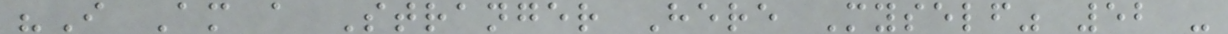"I Am a Stranger Here Myself" 52 -
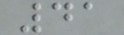41
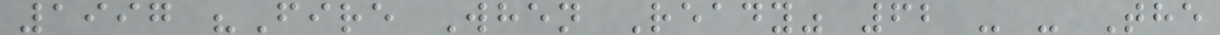1997 "Fire When Ready" 62 - - The
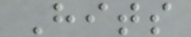Hits
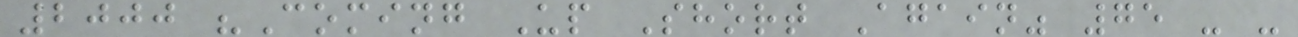2000 "Coming Up Short Again" 75 - -
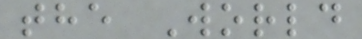the World
